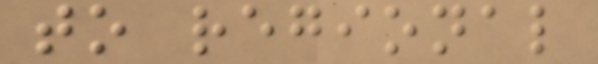to regional
